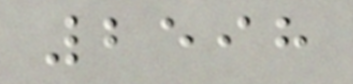2598
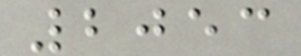2053
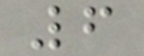6
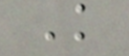K
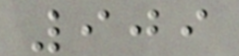909
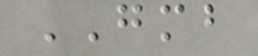GMB
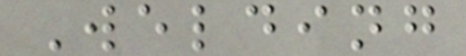Welding
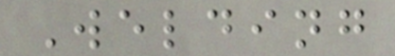Welding
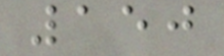150
